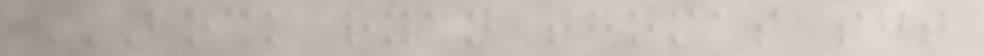BOCK RYAN THOMAS SGT
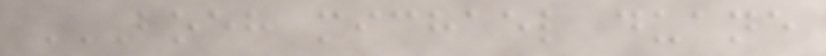BOEH MICHAEL DUANE
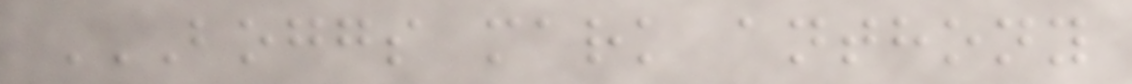BOGGS MARK ANTHONY
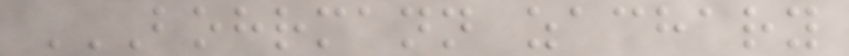BOHRMANN ZACHARY
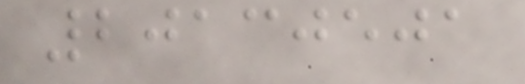20130501
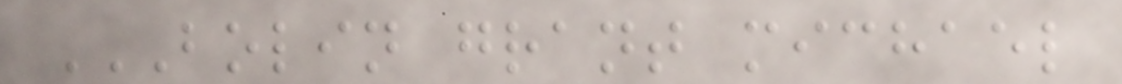BOLIN GRANT MICHAEL
